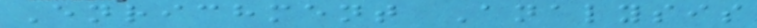Enrichment Analysis
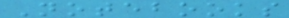Notebooks
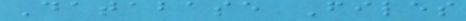Database Files
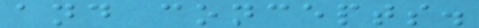and concepts.
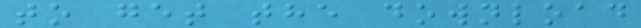to get the download
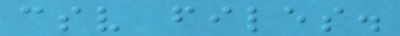csv files.
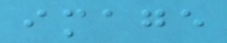image
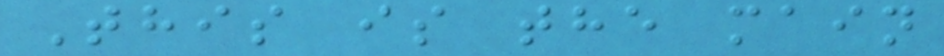This is the main
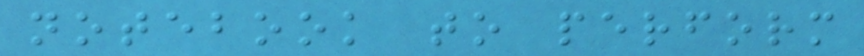notebook to perform
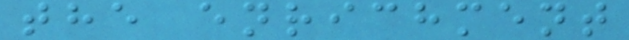the enrichment
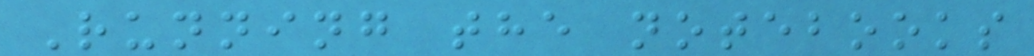Running the notebooks
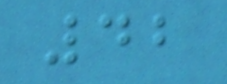42
